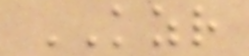KZR
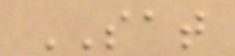SAT
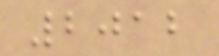2012
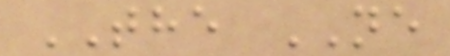THE NE
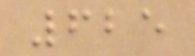625
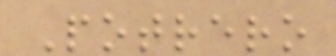Potrero
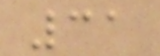31
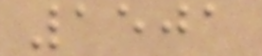1501
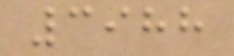3988
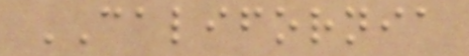CALIFORNIA
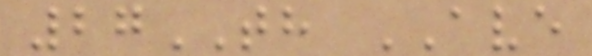27TH AVE
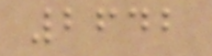2642
